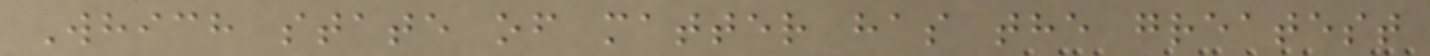Which state of matter has the greatest
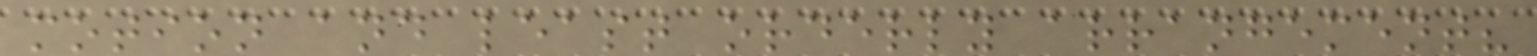motion and least orderly arrangement?
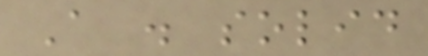A . solid
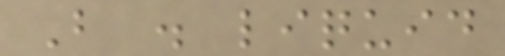B . liquid
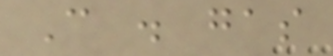C . gas
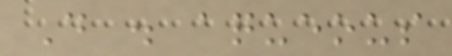D . aqueous
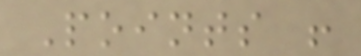Points !
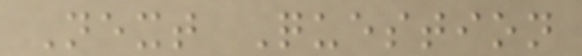Next Question
